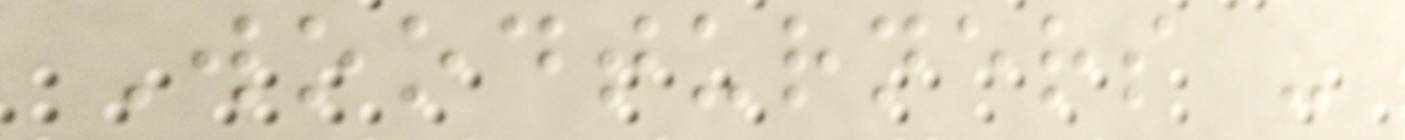Woodturners -
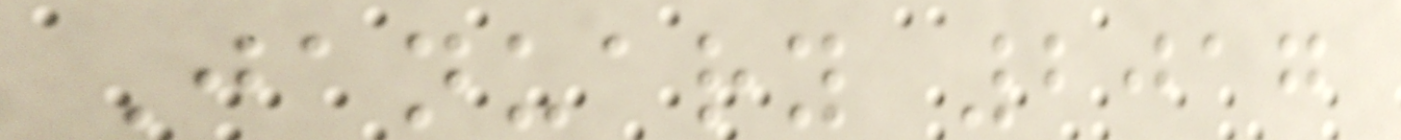January 2017
